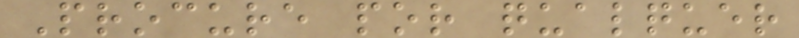Procure por qualquer
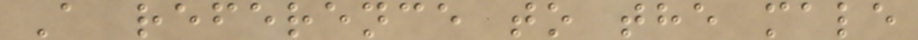A reference to the male
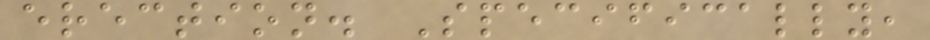erection. Specifically,
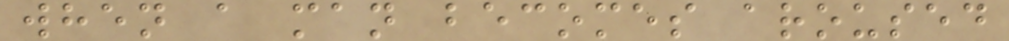when a man becomes aroused
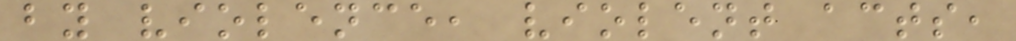by violence, violent acts,
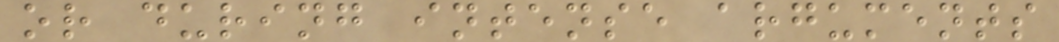or during intense arguments
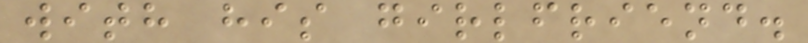with his girlfriend.
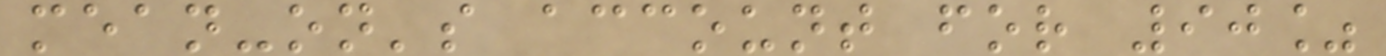mean-on's account for 90%
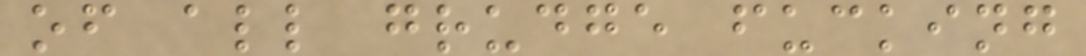of all grudge fucking
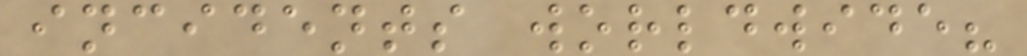incidents worldwide?
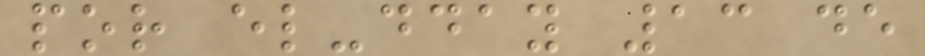por el-dday 13 de
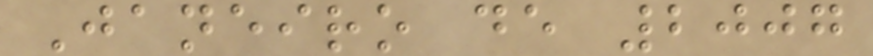Janeiro de 2007
